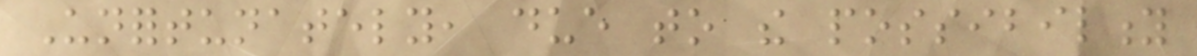Unfortunately, due to the possibility
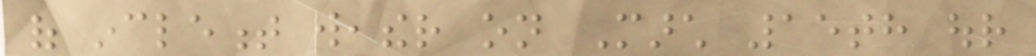of inclement weather on March 15th our
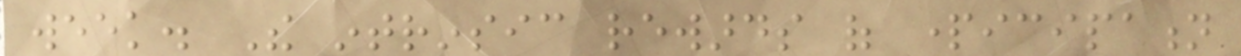week. The intrinsic rewards of participation
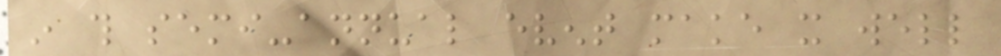in this semi-annual event make it well
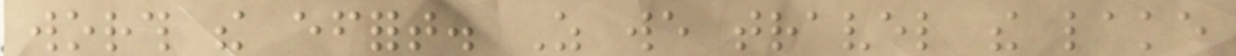worth the effort. As we travel the lake
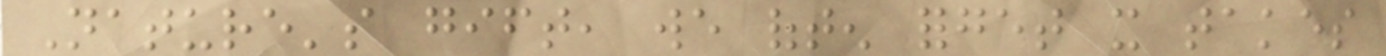Nature's gift, we often forget it takes
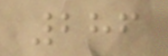286
